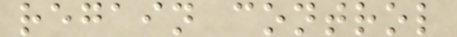regain control
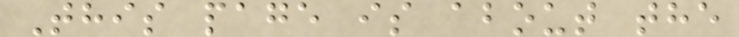This page is about the
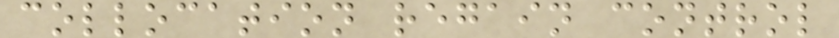collocation regain control
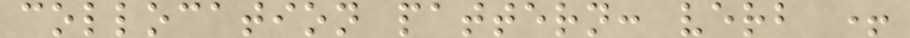collocation pattern: verb +
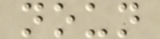noun
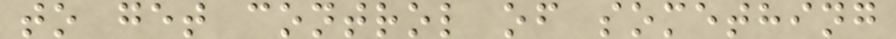to get control of something
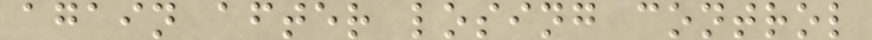again after losing control
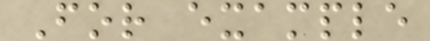For example
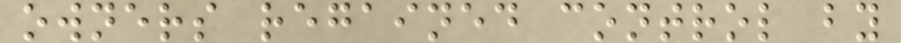owners regained control by
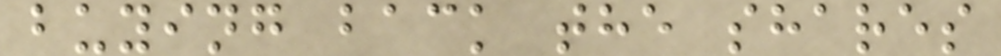buying back the shares
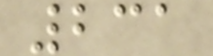231
